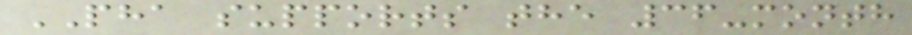PHA supports the 36-month
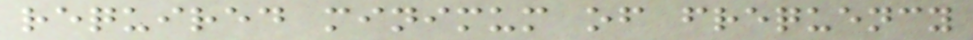required minimum of frequency
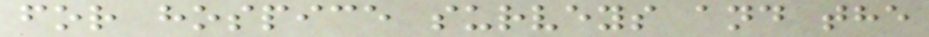for hospice surveys and the
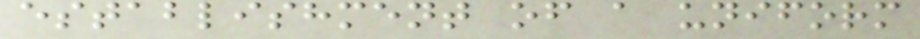establishment of a uniform
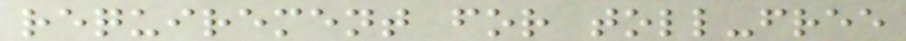requirement for toll-free
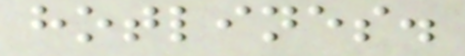hotlines.
